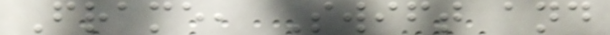Frame, Swift and
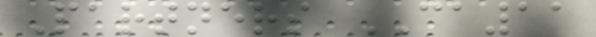Partners CA11
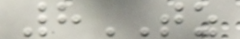8TZ
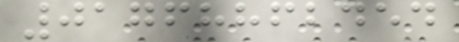01768862454
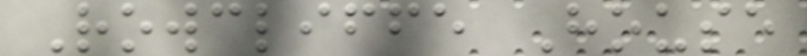Rowcliffe House
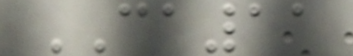CA11
